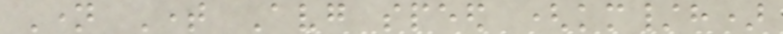Name Time Avg speed (km/h)
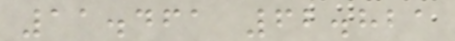11.461 62.821
